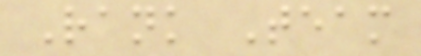Rank Team
